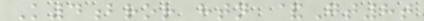K4bror htn &Gt8t
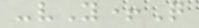-vY+Q
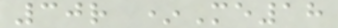30r *Me18
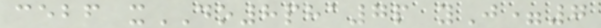cebf xDO8pha7p yJ=7
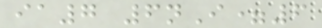ia7 6nI=6
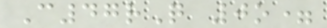C47rQ 0o=
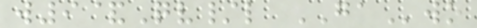w9&Qv/l GAwo
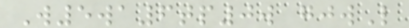W5wa6tp0w gjwL
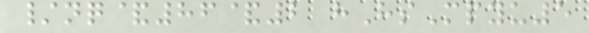/nq&86&2 hHsMpyu5
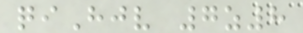qiHjv 7z8
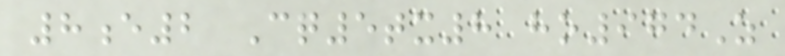8e2 Cq5tx8 ho974Z
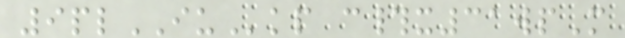9plIUkp c#x31wpM
